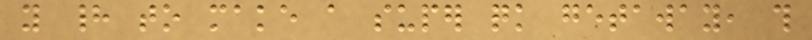you had to make a super quick getaway, this
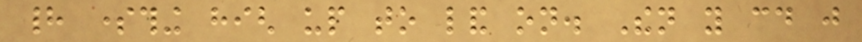had something high up to land on. Then you could just
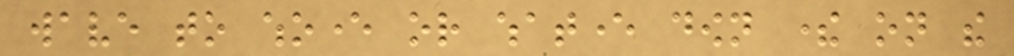wave to whoever or whatever down there on the
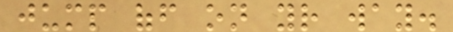jump off on your way.
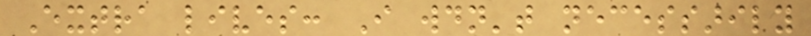Extra lives: I wouldn't necessarily
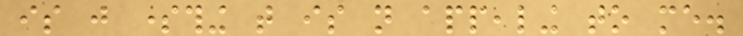is just something that is not appealing to me.
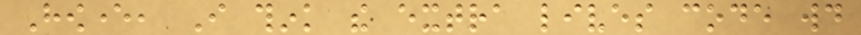However, I think the extra lives code would
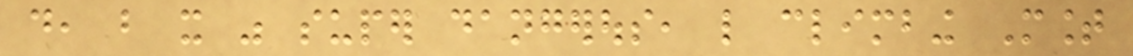do, but it was super dangerous, like climbing Mount
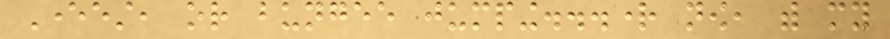Everest, or bungee jumping...right now, with my
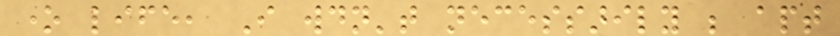one life, I wouldn't necessarily be apt
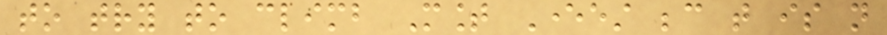to try to climb Mount Everest because that is not
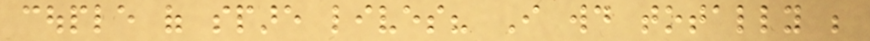couple of spare lives? I would totally be
